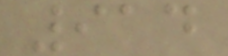914
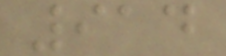914
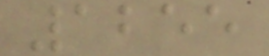1255
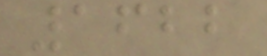1622
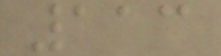113
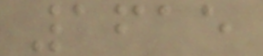1615
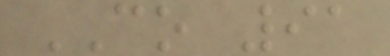CO 91
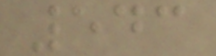543
